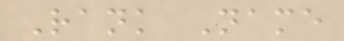Rank Name
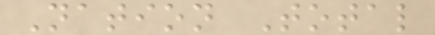Nation Total
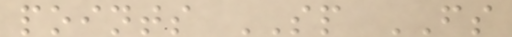points SP FS
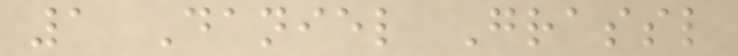1 Daniel Grassl
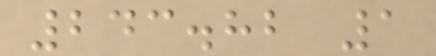243.82 1
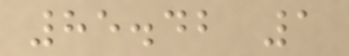85.42 1
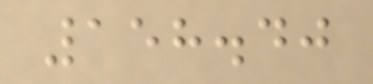158.40
